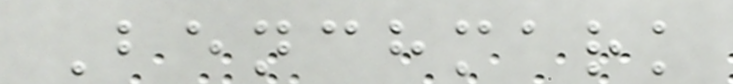Benchmark
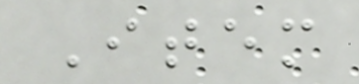Item
